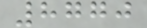8770
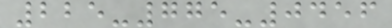225-775-0456
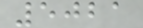5021
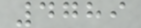4789
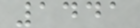1441
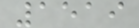1519
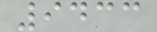9433
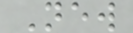New
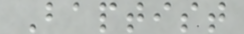Baptist
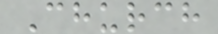Church
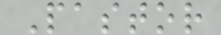Pastor
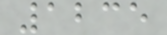1235
